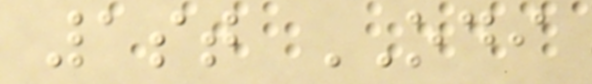1st ODI
